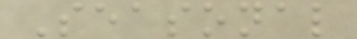Seasonal
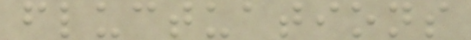fluctuations
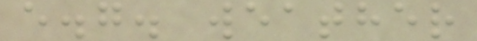e.g. weather
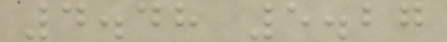4.48 5.27
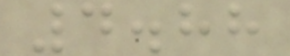4.88
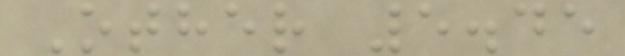Other 5.45
